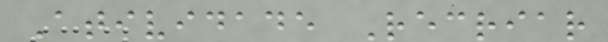Atividade Recriar
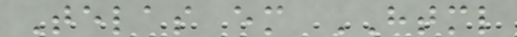Telas em HTML
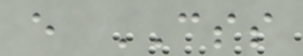e CSS
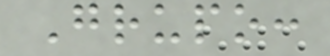Grupo:
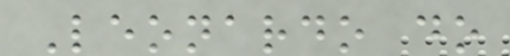Leonardo do
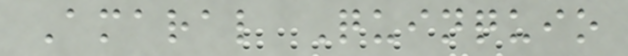Amaral Quinquio
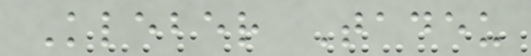Kleber Tadeu
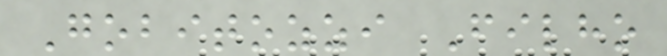Gobitozzi Filho
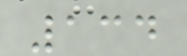134
